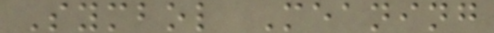Symbol Meaning
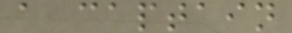a captain
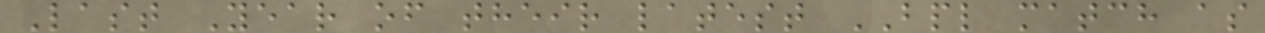Last Year of their latest BPL match as
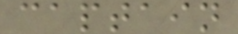captain
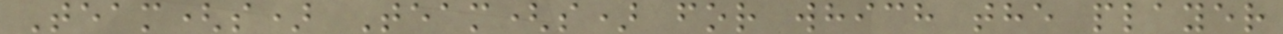Team(s) Team(s) for which the player
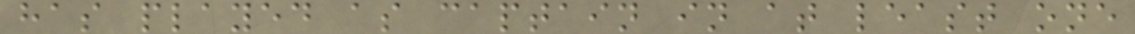has played as captain in at least one
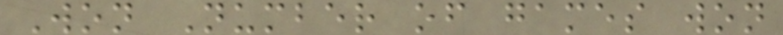Won Number of games won
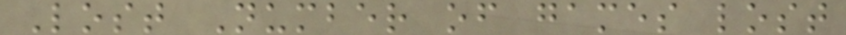Lost Number of games lost
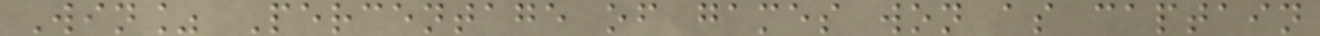Win% Percentage of games won as captain
